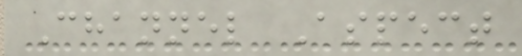Channel Aspect
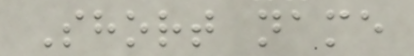Short name
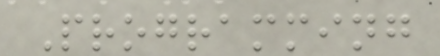Programming
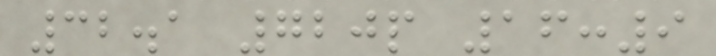32.1 720p 16:9
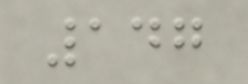147
